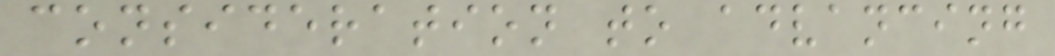consideration to advancing
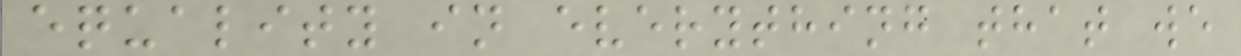equality in everything that we
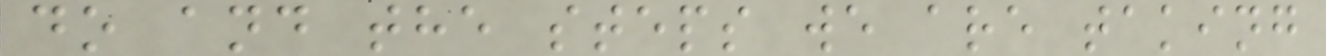do and the steps we are taking
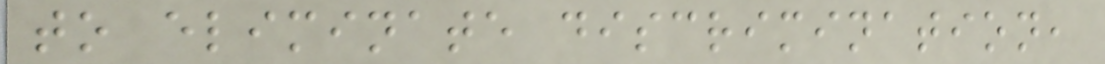to eliminate discrimination,
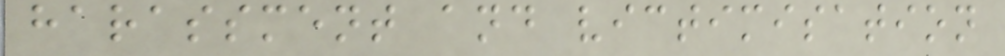harassment and victimisation
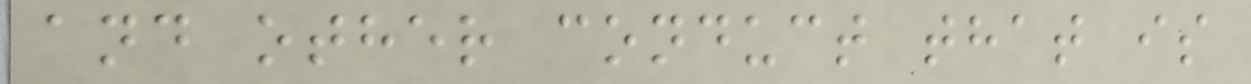and other conduct that is
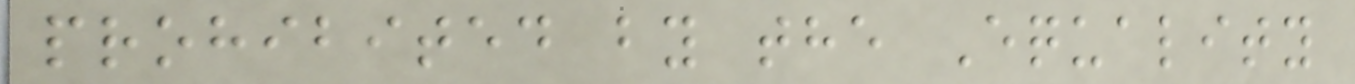prohibited by the Equality
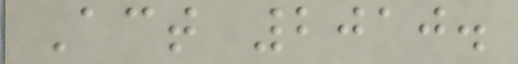Act 2010.
